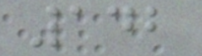142
